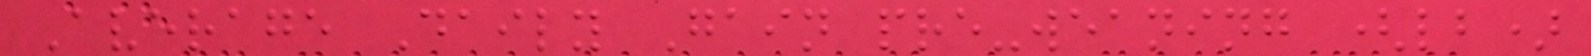Average Daily Gain pre-weaning (lb)
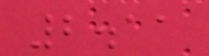2.11
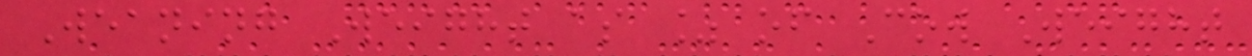Weaning Weight as % of Cow Weight
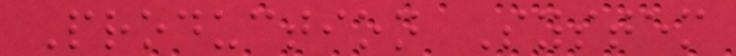Production System
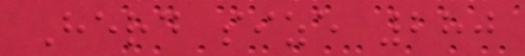Herd size 280
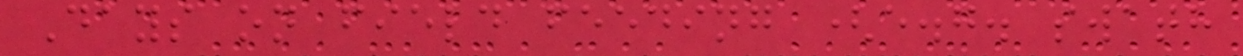Days on field feeding (e.g. swath
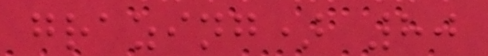grazing) 80
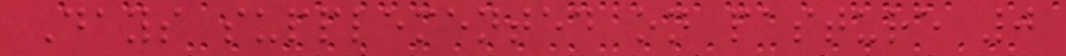Days supplemented on pasture 0
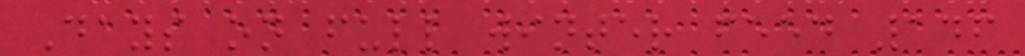Days on full winter feed 146
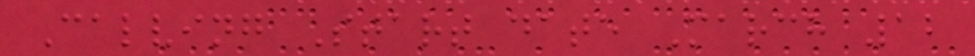Calving Start date March 12
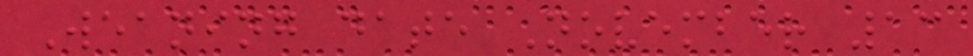Weaning date November 13
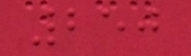250
